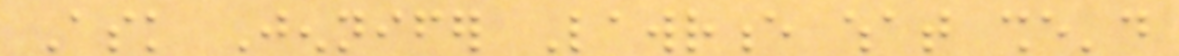Ask Jennifer Lawrence what she'd
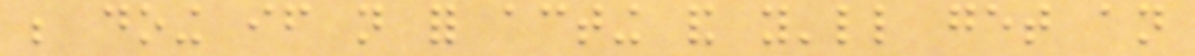be doing if not for acting and you'll get an
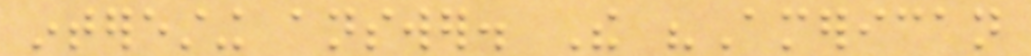interesting answer. The "American
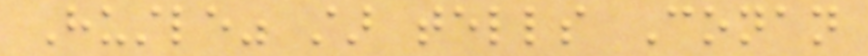Hustle" star tells Conan
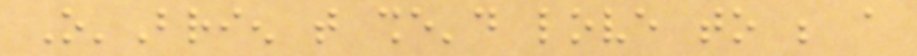O'Brien that she'd love to be a
